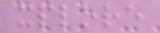xplore
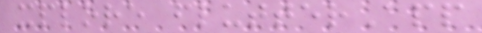xplore flutterApp
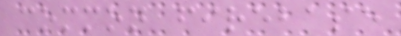common firebase
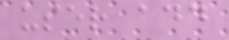user add
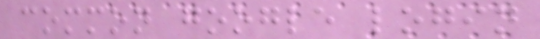common google login
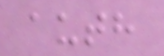auth
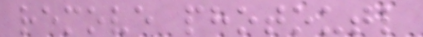remove photoutl
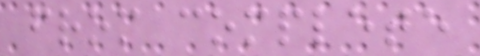from complete
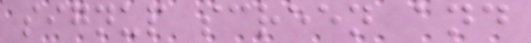signup screen and
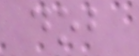dob
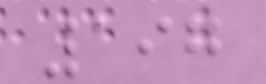197
